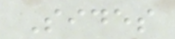Sides
